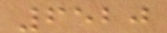6520
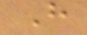H
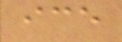ice
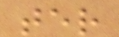ter
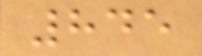845
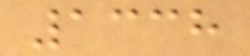1338
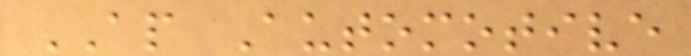AP Automotive
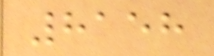8158
